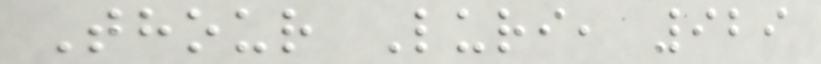Thour Luri, 929
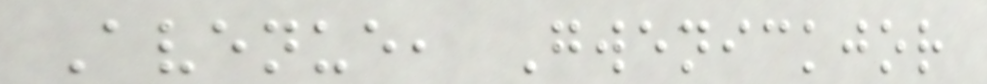Avenue, Gwenickjor
